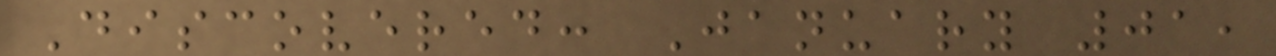Discovered: January 01,
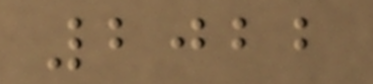2022
